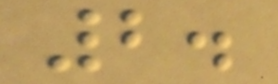2.
